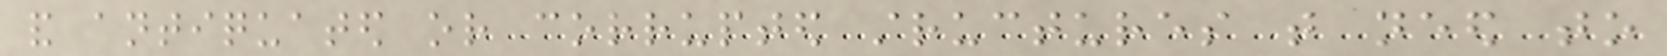and antiquated or corrupted structures that need to
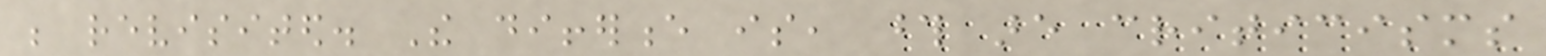be revisited. The difference is, those are criticisms
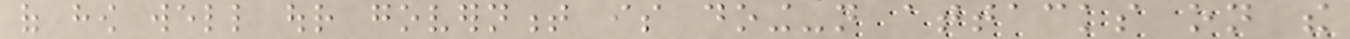of how well our government is doing-not attacks on the
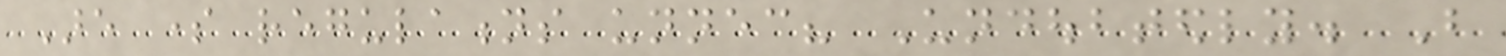Are some regulations unnecessary? Undoubtedly. But
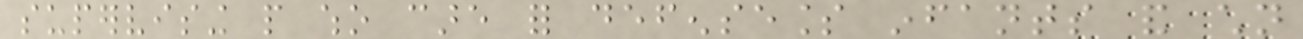supervising people who care for defenseless infants and children
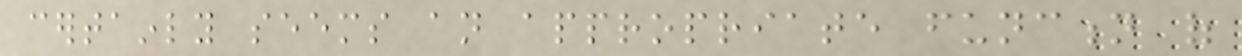certainly seems an appropriate function of
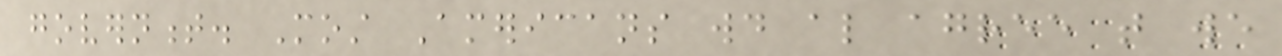government. Most Americans would also agree that we
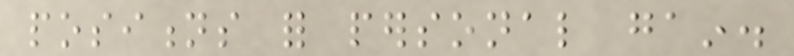positions for personal gain.
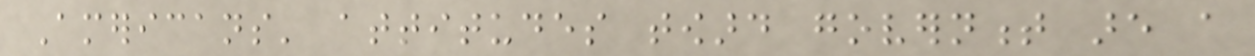Americans' attitudes toward government are a
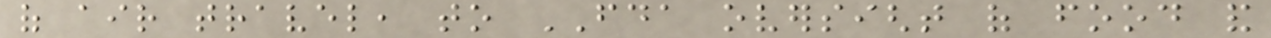of air travel, to FDA oversight of food and
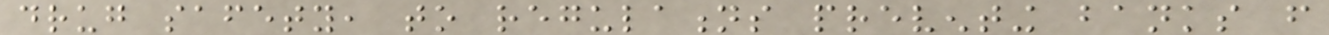drug safety, to regulations preventing banks from
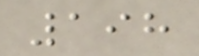198
